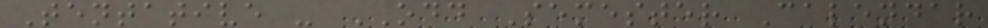Tentative - ODD Semester Calendar
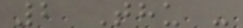2 Thu -
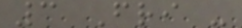3 Fri -
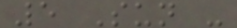5 Sun -
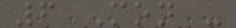6 Mon -
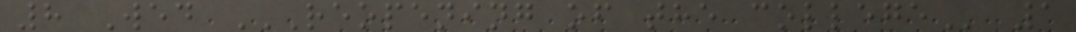8 Wed REOPENING OF THE COLLEGE 1
